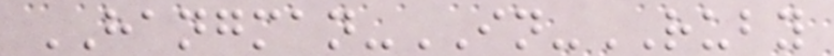HANGMAN-IN-RUBY
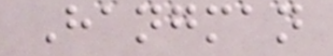Hangman
